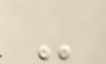-
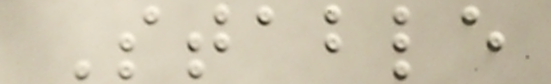Stable
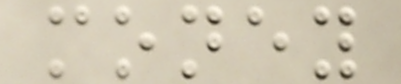money
